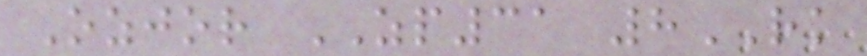Ozjor ZP31 8RK
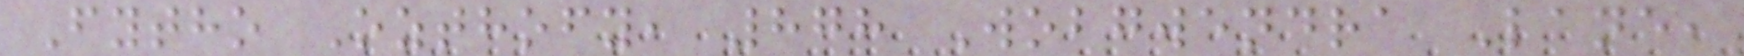Fytho Ozthofy, 878 Wobgwendra Lane,
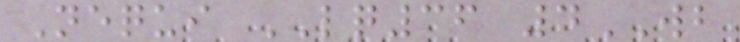Nequi LQ36 4WB
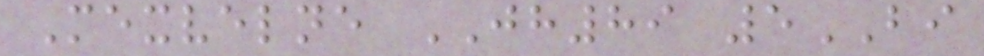Mexvelne JH89 5BI
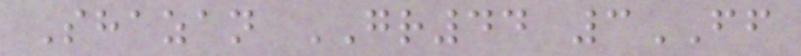Shazan GR44 3FF
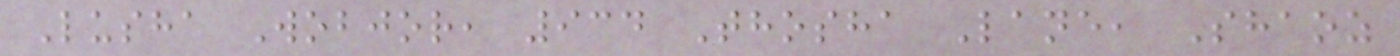Lusha Wobjor, 934 Thosha Lane, Shaoz
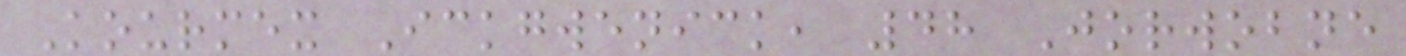Kourmex Ickgwenick, 48 Jorwobne
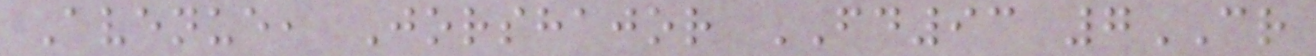Avenue, Jorshajor FD93 7CR
